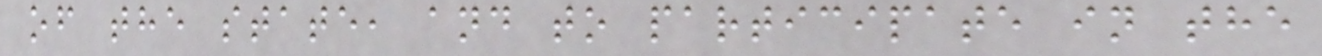of the state, and to participate in the
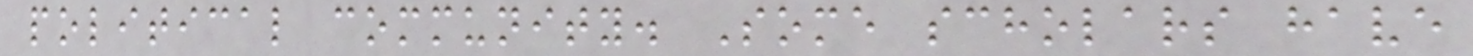political community. Some scholars have
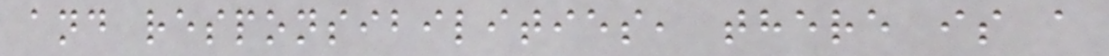and responsibilities, there is a
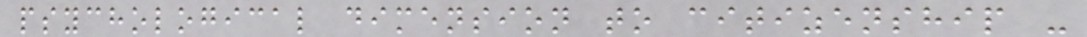psychological dimension to citizenship -
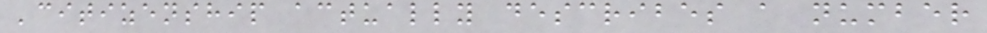'citizenship actually describes a number
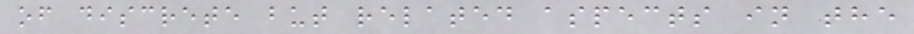of discrete but related aspects in the
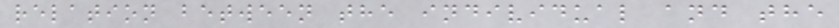relation between the individual and the
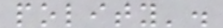polity'.
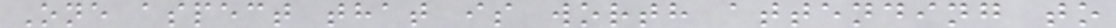One aspect that is worth attending to
